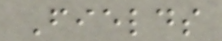Fields
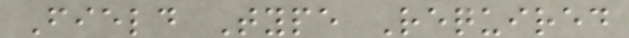Field Type Required
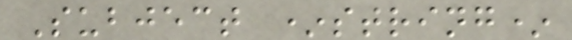Subject *string*
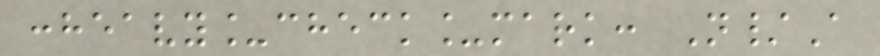:heavy_check_mark: N/A
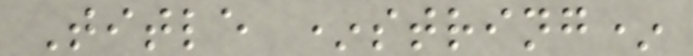Title *string*
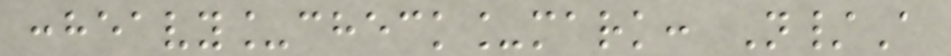:heavy_check_mark: N/A
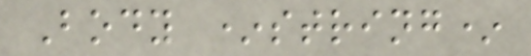Body *string*
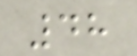48
